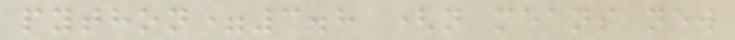python=3.8 (n means new
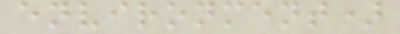environment)
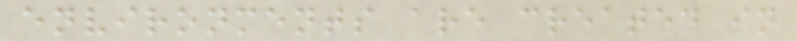environments are created in
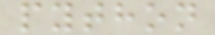python
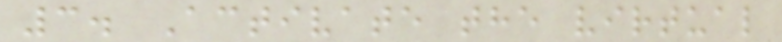3. Activate the virtual
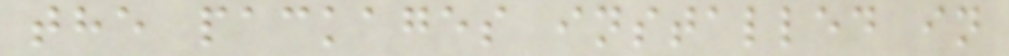the packages installed in
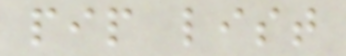pip list
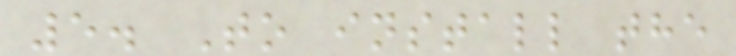5. To install the
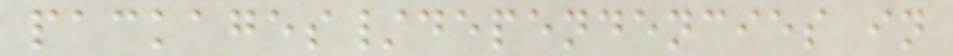packages/dependencies in
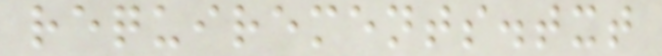requirements.txt
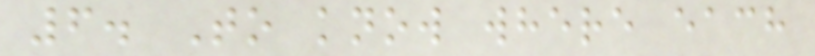6. To know where each
